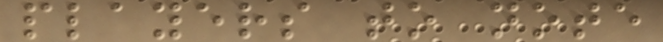players to note
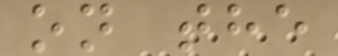on the
